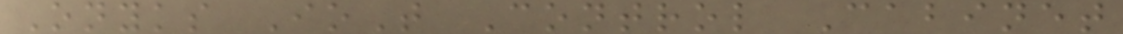Onyks IoT Control Cabinet
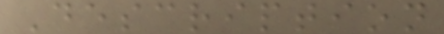Description
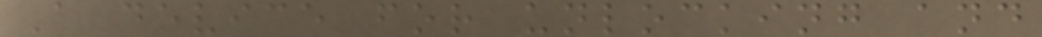A device for unlocking and
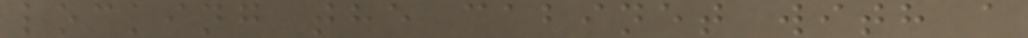locking the cabinet with a
